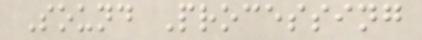Sound Processing
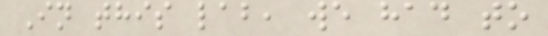In this lab, we had to
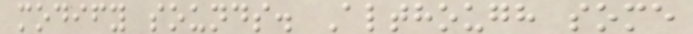modify sounds. Although some
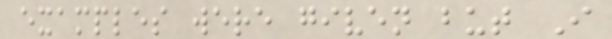examples were given but I
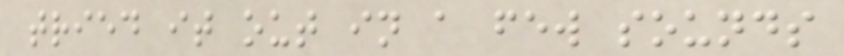tried it out in a few sounds
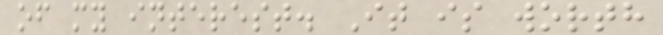of my interest. It is worth
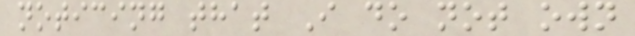noticing that I do not own
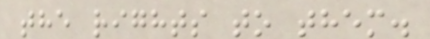the rights to them.
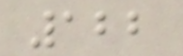122
